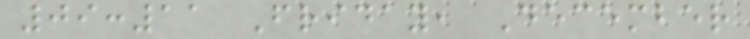09:11 Friday, December
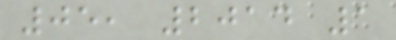05, 2014 1
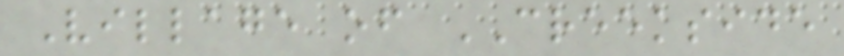Village of CREEKSIDE
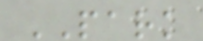PARK
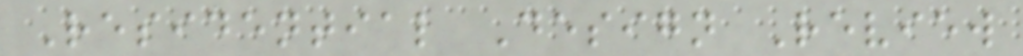Residential Design Review
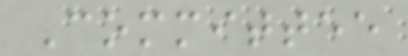Committee
